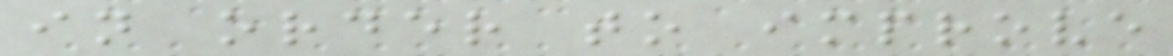in order to improve
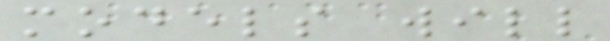models will
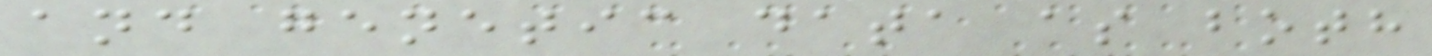and genetic data as both
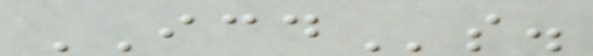ICDs.
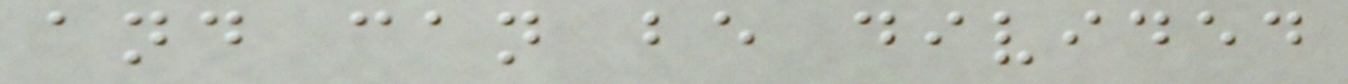and can be divided
